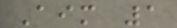Aim 1
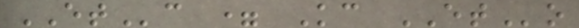ETc = Kc ETo
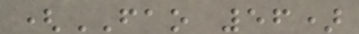(FAO 56)
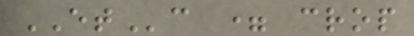ETc = crop
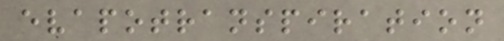evapotranspiration
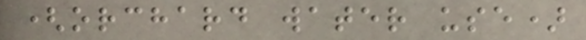(orchard water use)
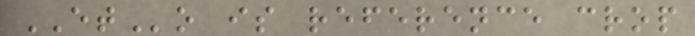ETo is reference crop
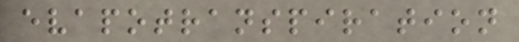evapotranspiration
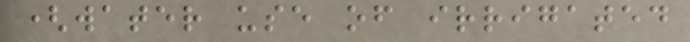(water use of irrigated
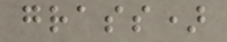grass)
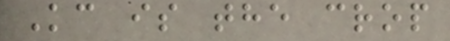Kc is the crop
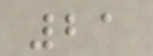21
